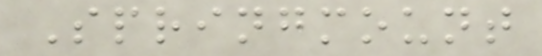Springmount
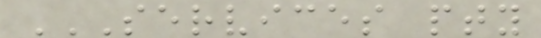SERVICES PTY
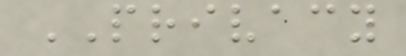PRIVACY
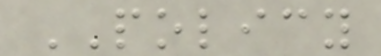POLICY
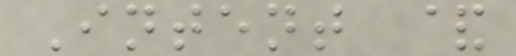Intent &
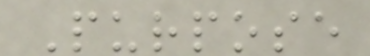Purpose
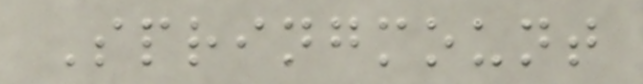Springmount
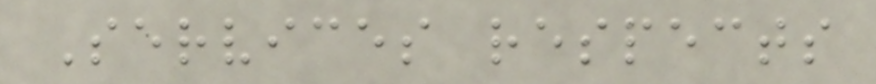Services respects
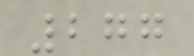277
